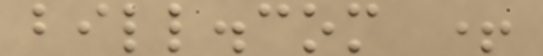bill.com +
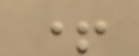+
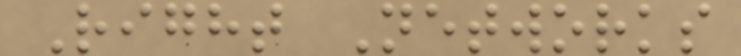Right Networks
